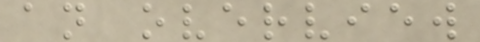an overview
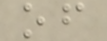of
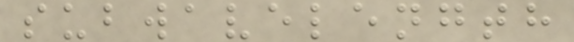subwavelength
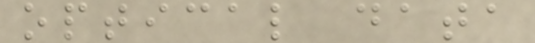optical data
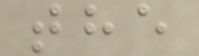the
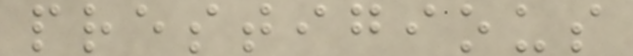prestigious
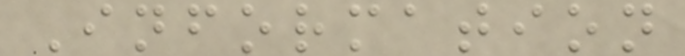Information
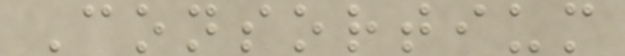Consortium
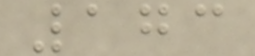173
